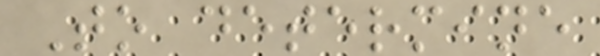To determine
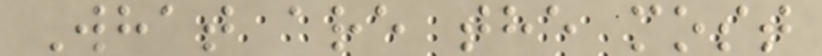What are the most
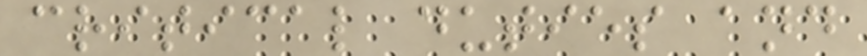critical duties and
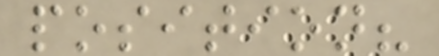position?
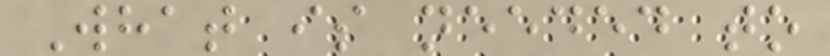What is needed to
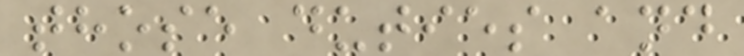those duties and
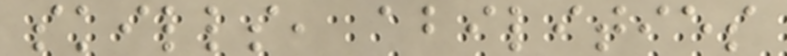skills, abilities
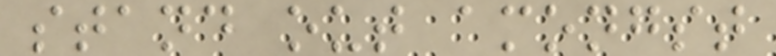stand out amongst
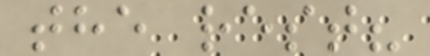the rest?
